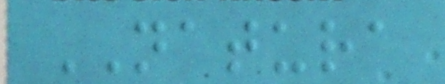NATURA
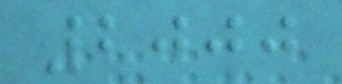2000
